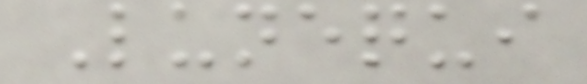Lunequi
